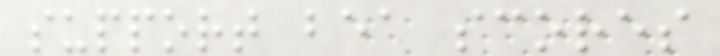support bea scores
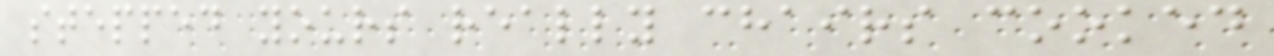stepped yours really chairs cooked
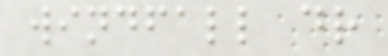windfall dr
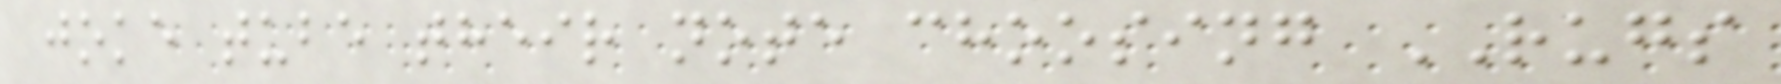joke tube their note choosing RUGS
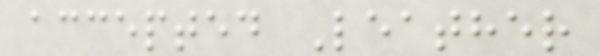accepted Leather
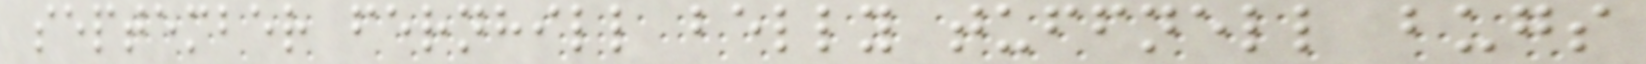september fernhill belly tuffnell bugs
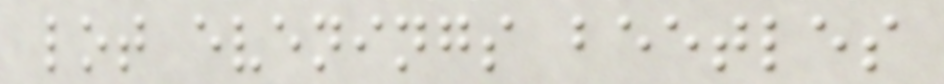lot evenings beetles
